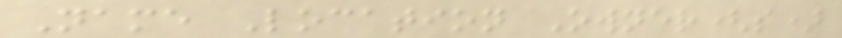Name Location Owner(s)
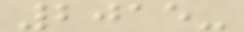2015-
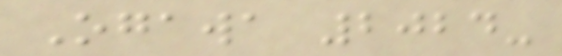Ogawa 2024-
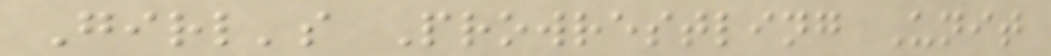Girl's Prowrestling Unit
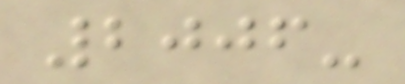2006-
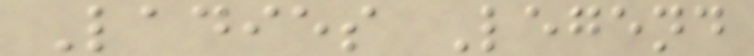Ladies Legend
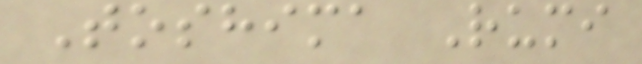Toshima Rumi
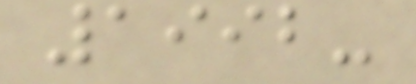1992-
